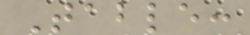Table:
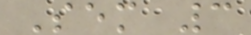Sem 3
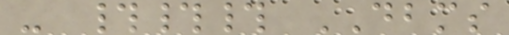- ### DBMS
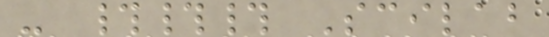- ### Scilab
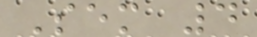Sem 4
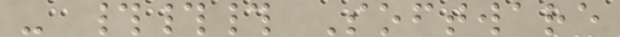- ### Software
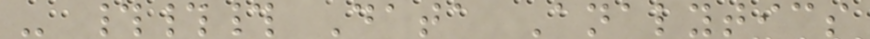- ### Data Analytics
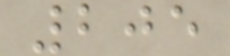205
